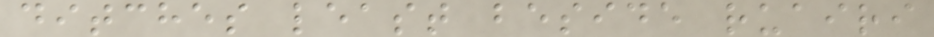ditches least beside ruairi
